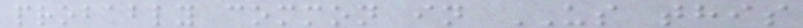probably common in US this
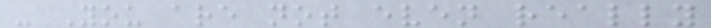- You are not even really
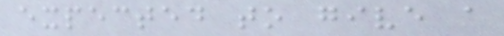expected to give a
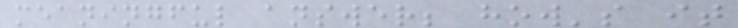meaningful answer; how's it
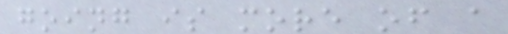going is more of a
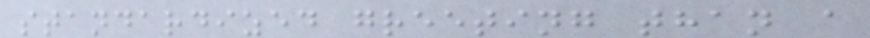standardized greeting than a
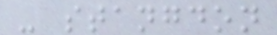- stangdon
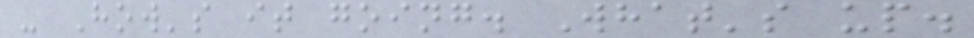- How's it going. What's up.
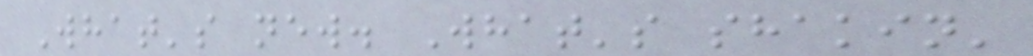What's new. What's shakin'
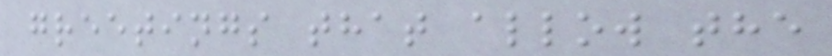greetings that allow the
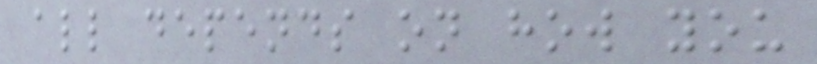all depends on how you
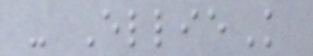- EllieK
